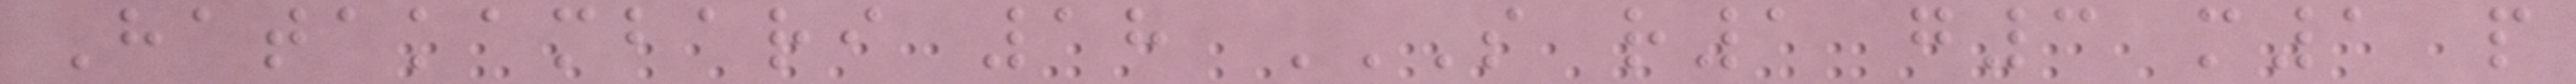Hatakambari 18 S R1 G3 M1 P
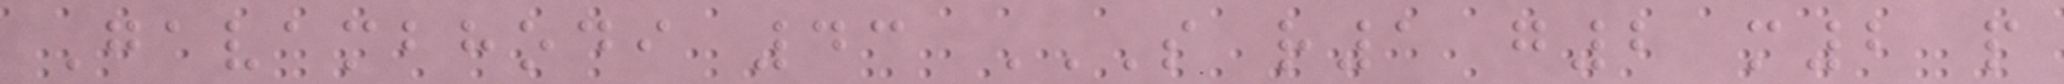Gavambhodi 43 S R1 G2 M2 P
